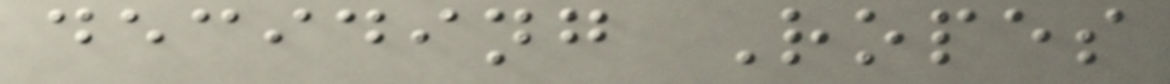deciding Ropes
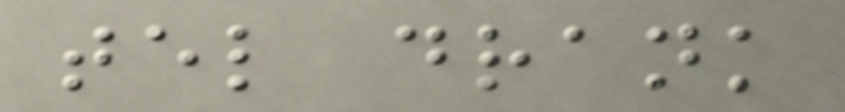tel drank
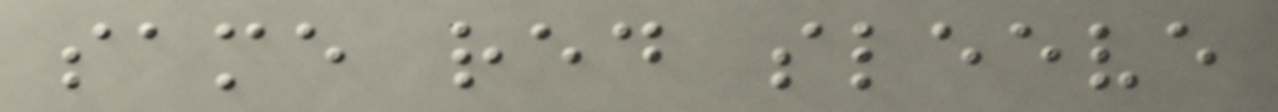same red sleeve
